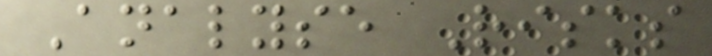Analyse Risks
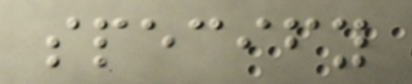specify
